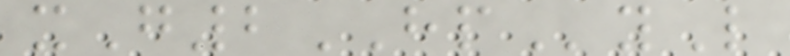xG2HPyL
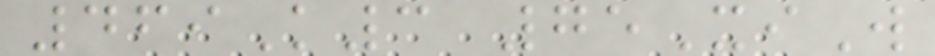469K3 75XiW
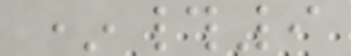*#9
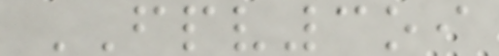FPV3oi
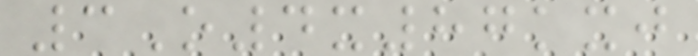3O4x87kxj
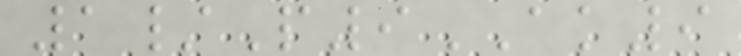1/P9AK9
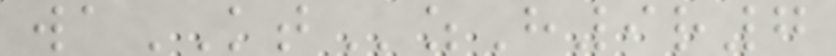waKTzH9r7
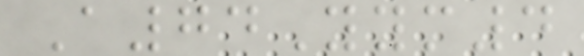A74Yym4
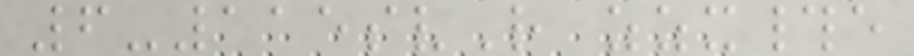6-115svR zzx#e
